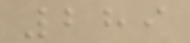289
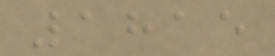1815
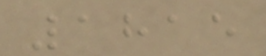1815
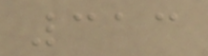313
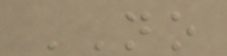NO
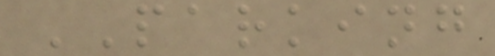PARKING
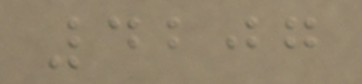4207
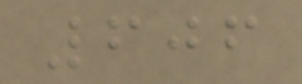606
